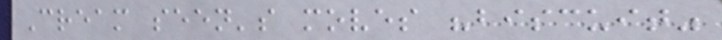Cream seen's moves "biscuit"
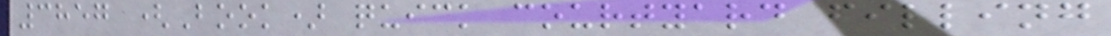3857 (Book) quick courtyard filling
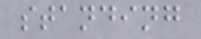standing
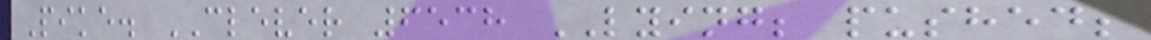Pike. CLEVER 6538 LYING; pushed;
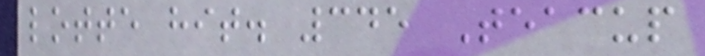lotte hit. 345 Teacup
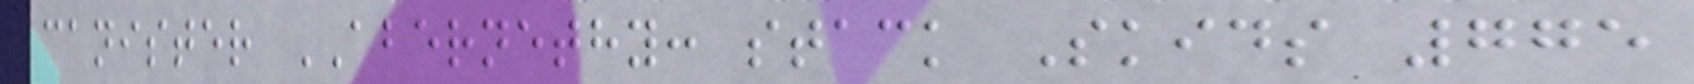canister ABERNETHY: stack Skids 775
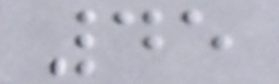45
